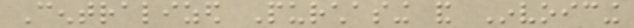Centralized Purchasing and Invoicing
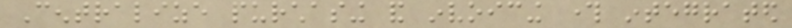Centralize purchasing and invoicing through integrated
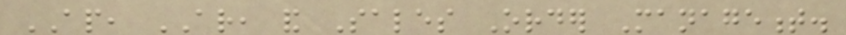AP, AR, and Sales Order Management.
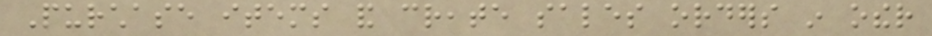Purchase items and create sales orders in other
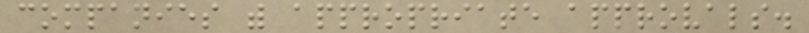companies with appropriate approvals.
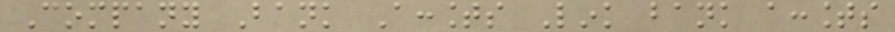Company Bank Accounts Link bank accounts
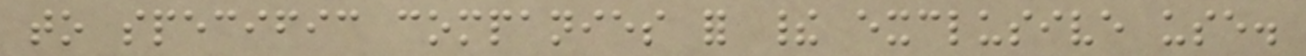to specific companies for their exclusive use.
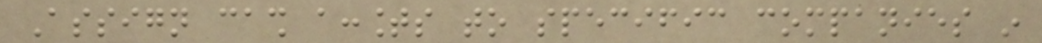Assign cash accounts to specific companies in
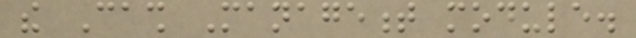the Cash Management module.
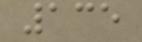135
